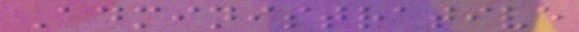Administrative
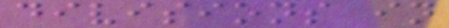divisions in
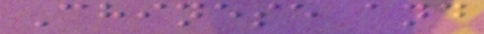Chinese and
